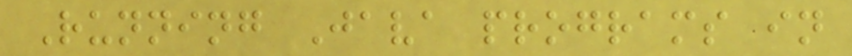Running Java programs in
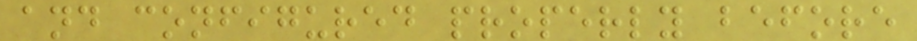and configured properly before
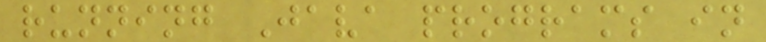running Java programs in
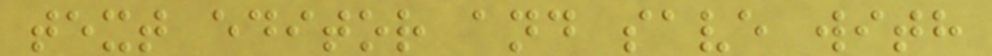text editor and save with
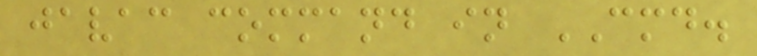javac command in CMD.
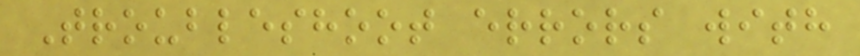Troubleshoot errors with
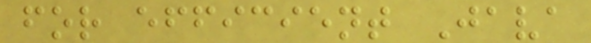for efficient Java
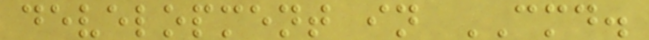development in CMD.
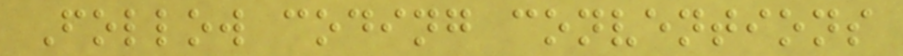Follow coding conventions
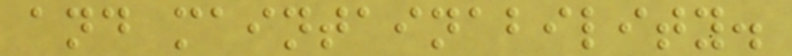and maintainability.
